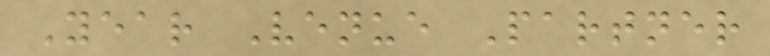Year Venue Partner
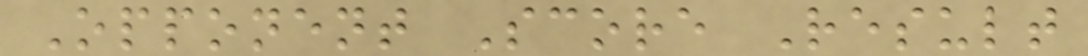Opponent Score Result
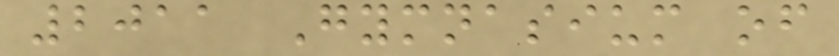2011 Gymnasium of
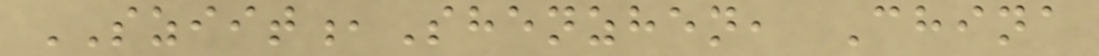SZIIT,Shenzhen, China
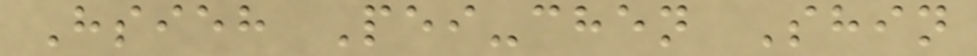Hsieh Pei-chen Shin
